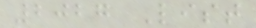2027 List
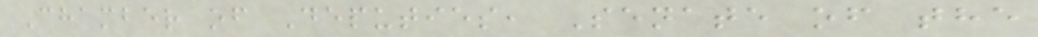Chamber of Deputies, Senate of the
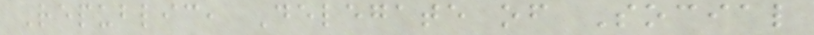Republic, Delegate of Social
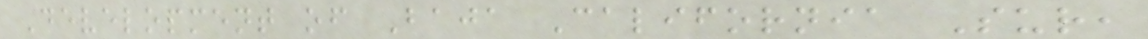Development of Baja California Sur,
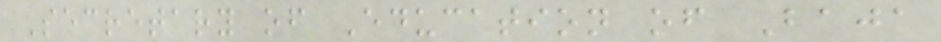Secretary of Education of Baja
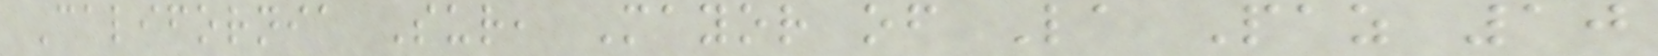California Sur, Mayor of La Paz 10
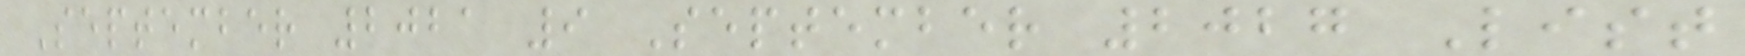September 2021 9 September 2027 List
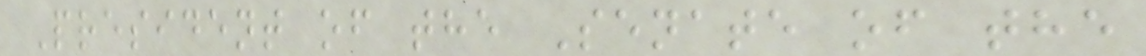President of the Senate of the
